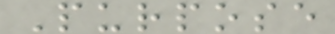Purpose
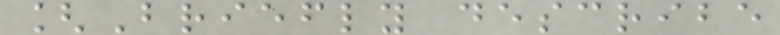[Briefly describe
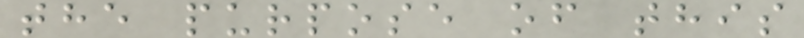the purpose of this
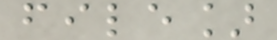file]
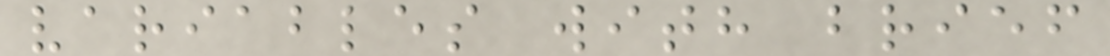variables with brief
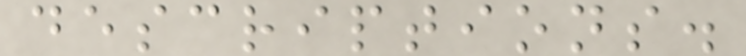descriptions.
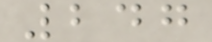247
